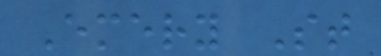Emery St
